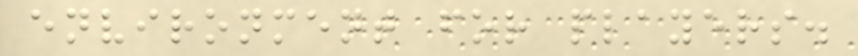environment for players.
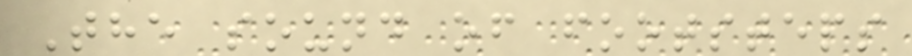The sound of footsteps
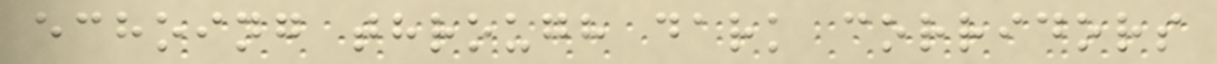echoing through dark corridors
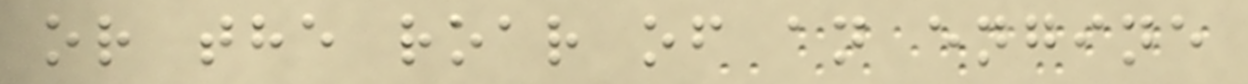or the roar of an engine
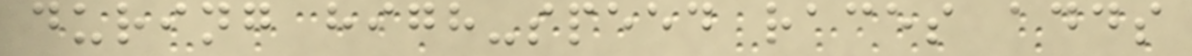during high-speed races adds
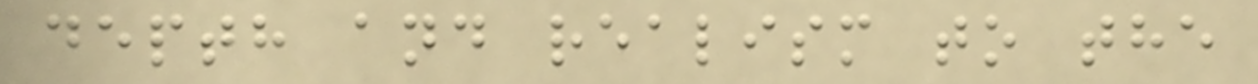depth and realism to the
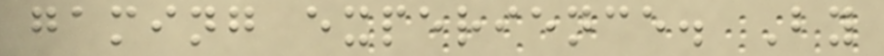gaming experience. By
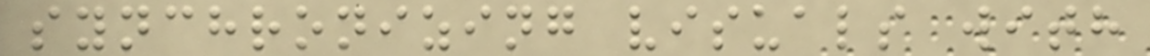synchronizing visuals with
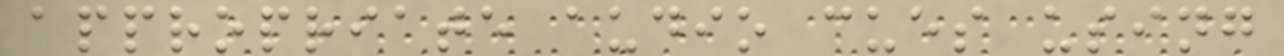appropriate audio cues using
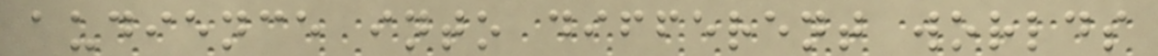audience into different worlds
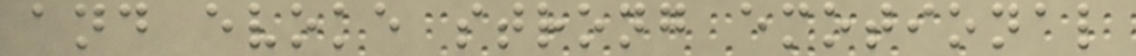and evoke strong emotional
